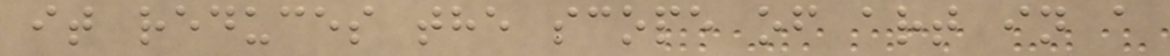it reduces the scope of art in a
